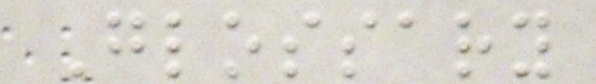Glossary
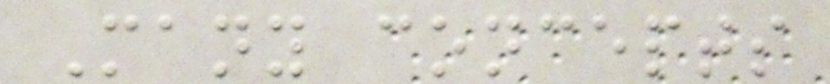Many concepts
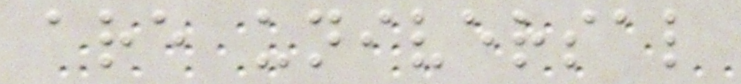are universal
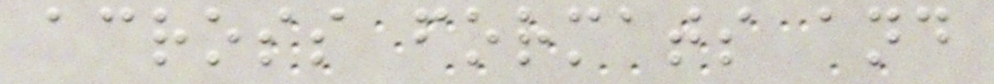across formats and
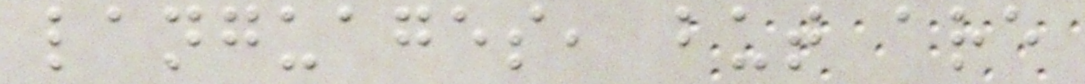languages, but are
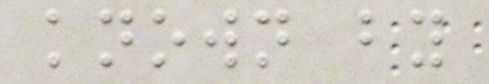known by
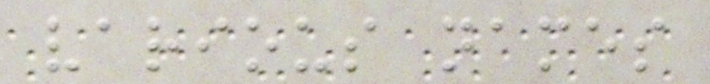various names
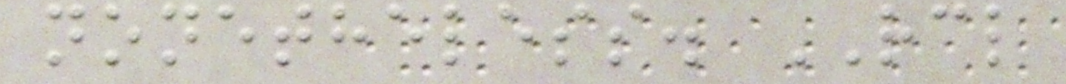nonetheless. RCL
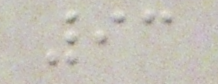93
